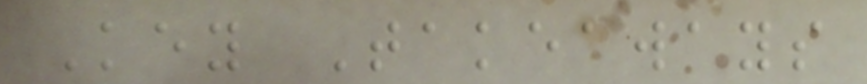Key Takeaways
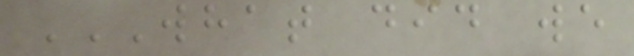WHAT DID WE
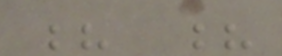? ?
